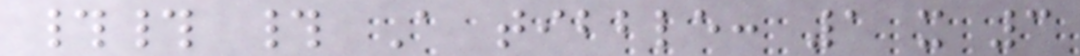## # A tibble: 1 x 3
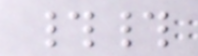##
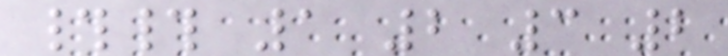## 1 2 3 2
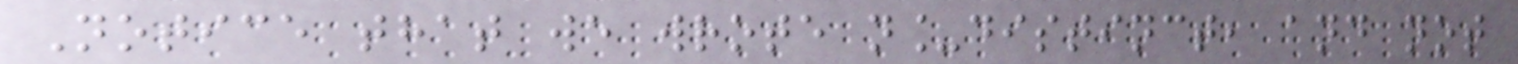Notice that we wrote n_distinct, and not
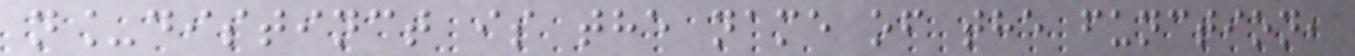n_distinct is the name of the function,
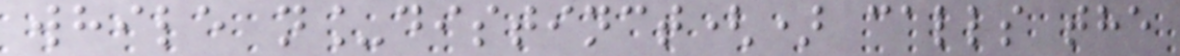while n_distinct() calls the
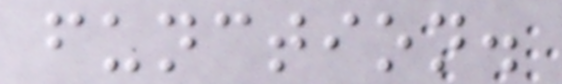function.
